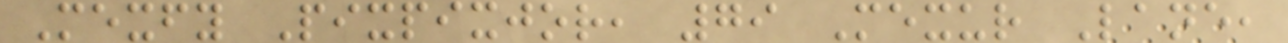Mexfy Pixpixjor, 79 Mexur Lane,
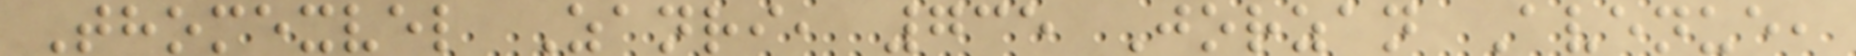Thomexvel Zanri, 735 Jorzan Avenue,
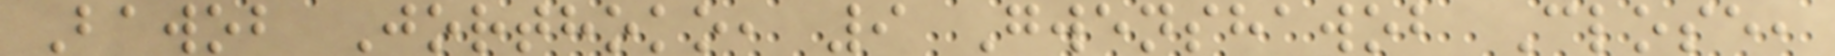Bawob Jorthoko, 9 Gwenshawob Close,
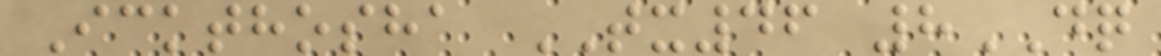Ickthosha TX46 8DQ
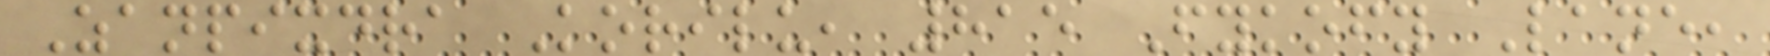Zanpixdra Korilu, 815 Fykofy Lane,
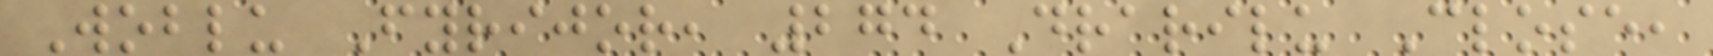Woblu Fyrijor, 274 Drarilu Close,
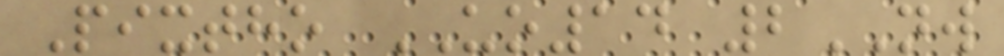Pixtho UO14 2NW
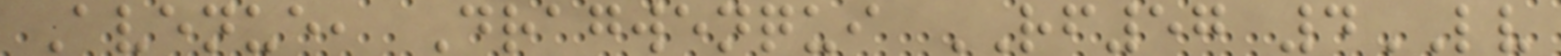Avenue, Dragwenqui RF57 4LV
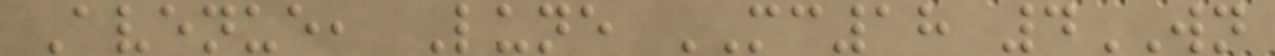Avenue, Lune MC18 4WN
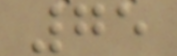75
